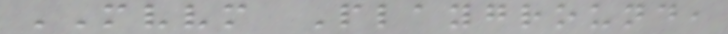MVVM Playground,
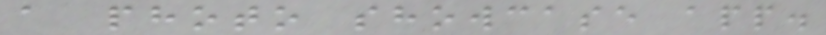a photo showcase app.
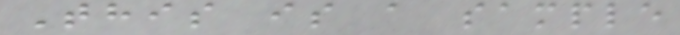This is a sample
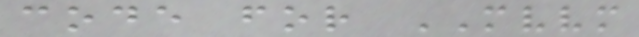code for MVVM
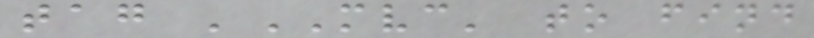tag 'MVC' to find
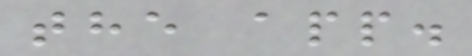the app.
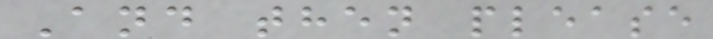And then please
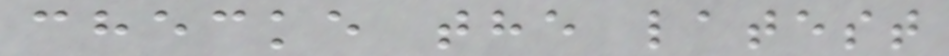checke the latest
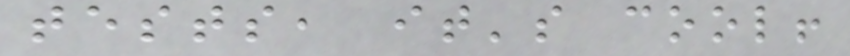tests, it's cool!
